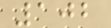102
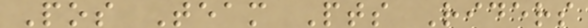Pos Team Pts Riders
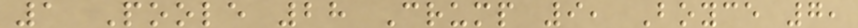1 Poole 28 Crump 9, Boyce 7,
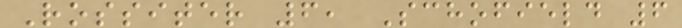Rossiter 6, Schofield 6
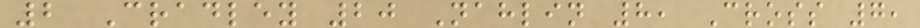2 Cradley 20 Nahlin 8, Cross 7,
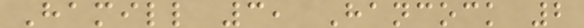Hamill 3, Hancock 2
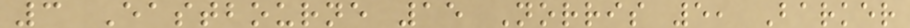3 Eastbourne 15 Norris 5, Barker
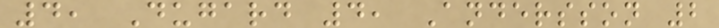4, Dugard 4, Andersson 2
